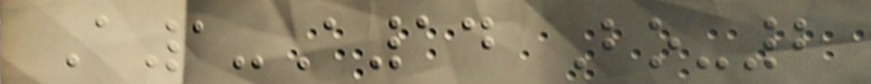A1-A14 Bo-2
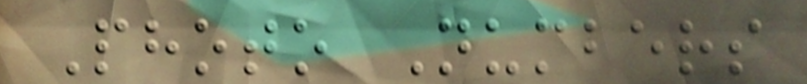Photo Numbers
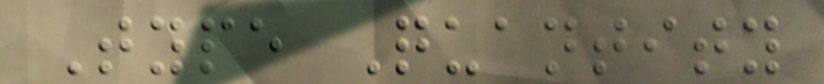Type Quantity
